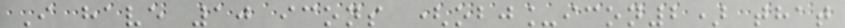I have 10 icons (obj_icon2) that
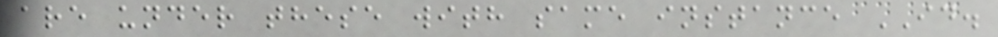are under these with same instance ID.
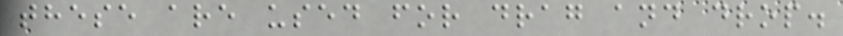these are used for drag and drop.
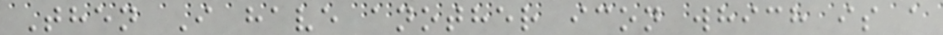Then I have another icon which is a
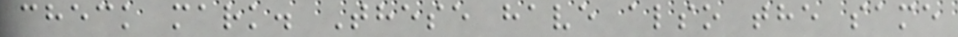check mark. These have also the same
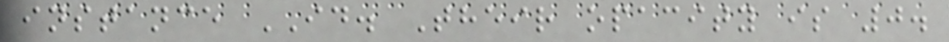instance ID. Their opacity is 0.
